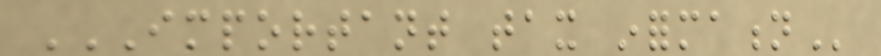IMPORTANT TAX INFORMATION
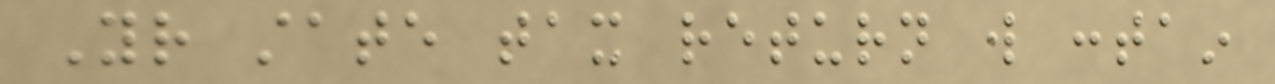Your state tax return will contain
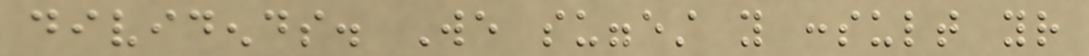dividends. We suggest you consult your
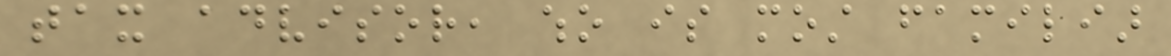tax advisor, who is most familiar
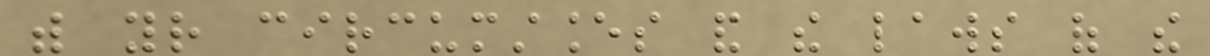with your circumstances and the laws of the
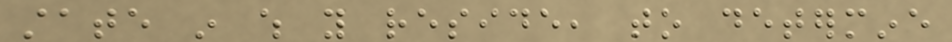state in which you reside, to determine
